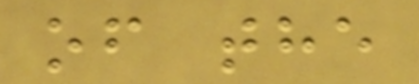of the
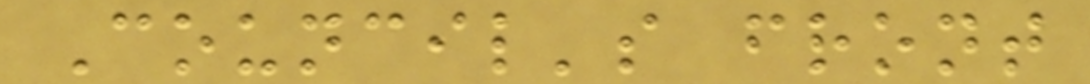Council's front
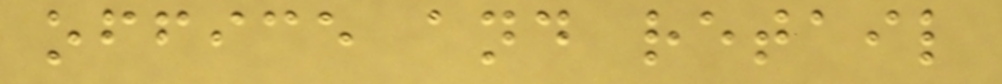office and retail
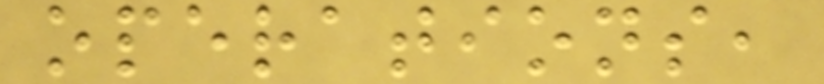operations,
